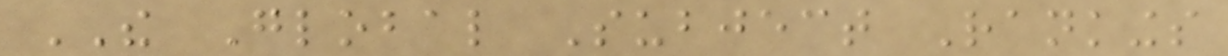THE Global Subject Rankings
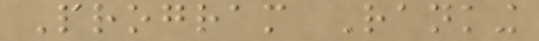Program Ranking
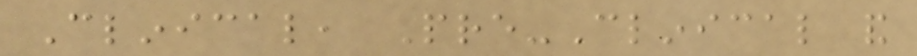Clinical, Pre-Clinical and
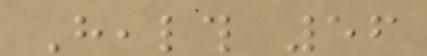Health 56
